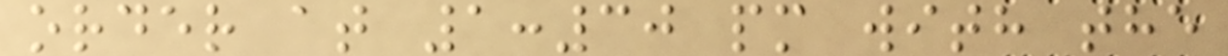order at 1:30 pm with the
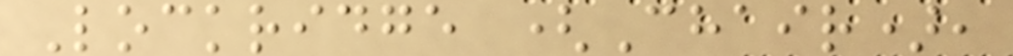Lockridge (Chair),
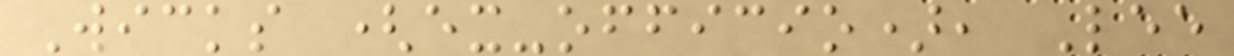Wicks (ex-officio), Lee
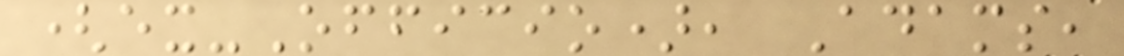(ex-Officio), Adams,
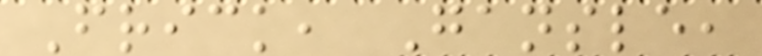Frick, Gansle,
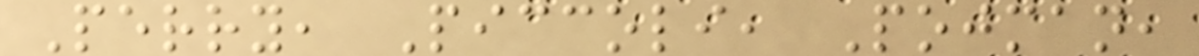Perry, Piccoli, Pojman,
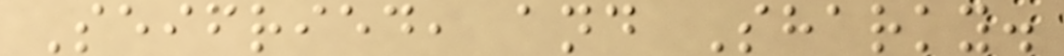Seifried, and Sharky.
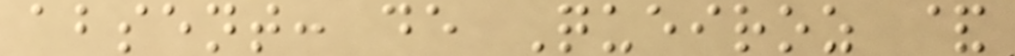absent: de Queiroz &
